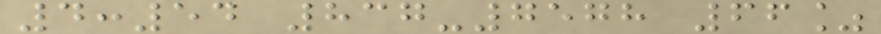4:54 837-7578 66%
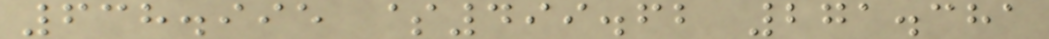638.995 $499.62 271.381
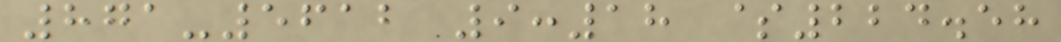871-5612 9:18 $224.58
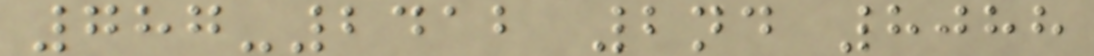787-2412 2nd 8088
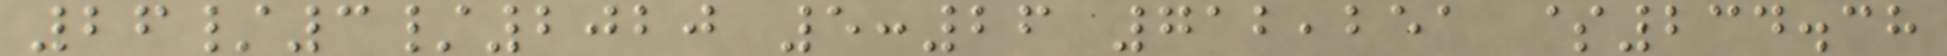26/3/2020 5:26 712,251 $234.38
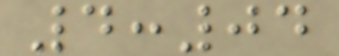4:04
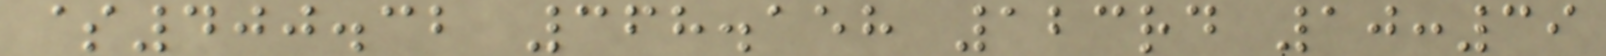$400.32 368.158 123rd 10:39
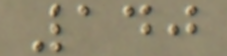140
